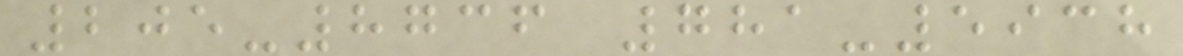205-8736 781-5938
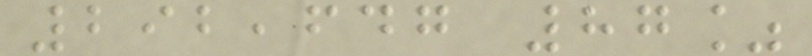292,647 87%
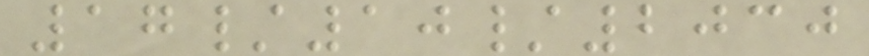17/10/2030
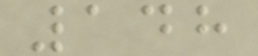148
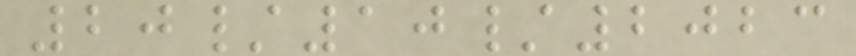20/10/2023
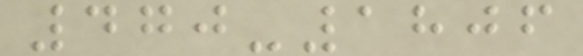470-1806
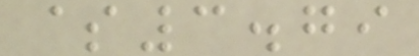$3.79
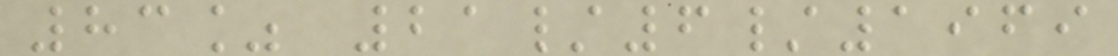83% 21/6/1969
